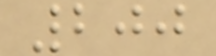200
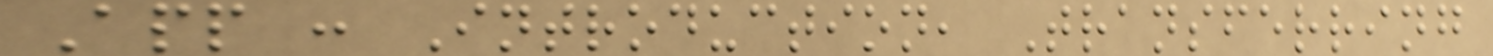App : Introduction, Transferring
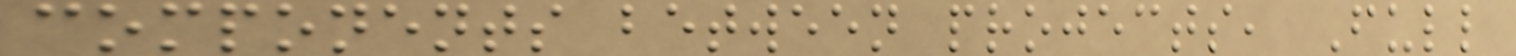components between projects, Full
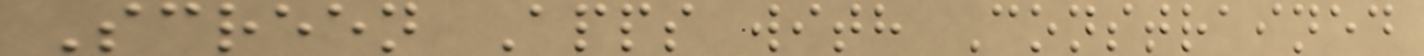Screen Apps with Constrained
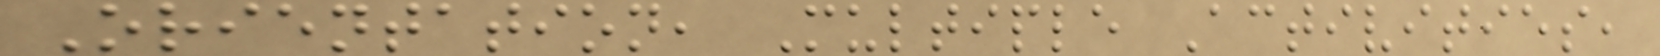Orientation, Multiple Activities,
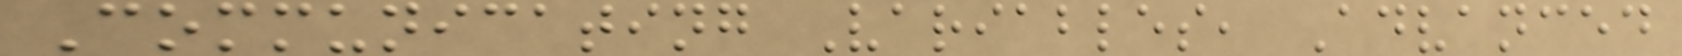Communicating Variables, Advanced
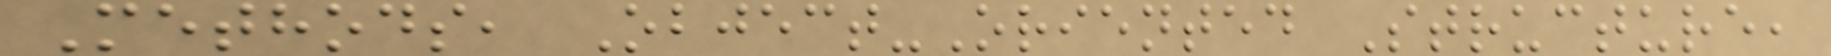Methods, Object-Oriented Structure,
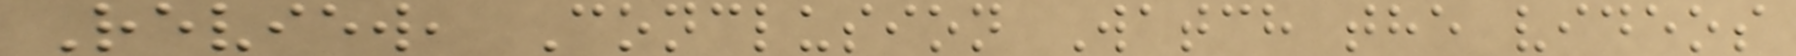Review, Conclusion Watch the videos
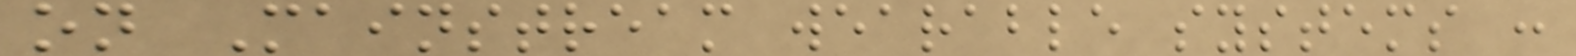on Mainstream wearable systems :
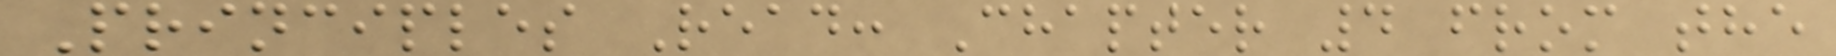Principles Read: Chapter 4 from the
